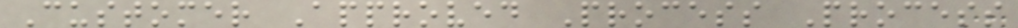Customer Approved Process Process
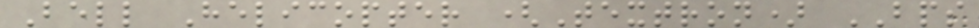Bell Helicopter (Textron) BPS
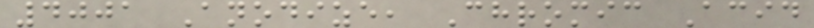4001 Anodize, Chromic Acid
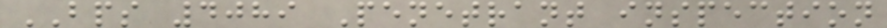BPS 4089 Penetrant inspection
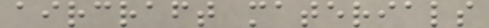aircraft materials
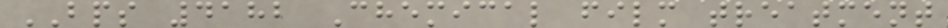BPS 4182 Chemical film treatment
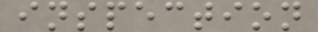inspection
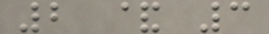2 & 3
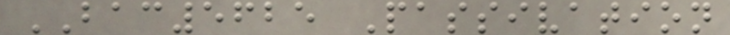BAC5625 Passivation
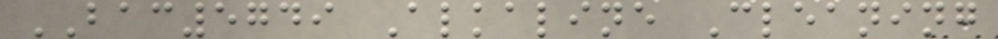BAC5749 Alkaline Cleaning
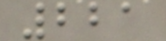221
